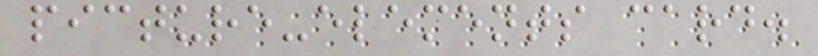picture-elements card.
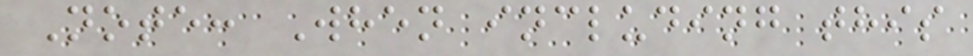Note: When including this
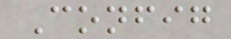Config
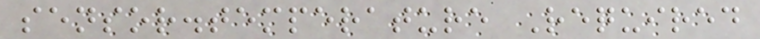sensor.temperature Required
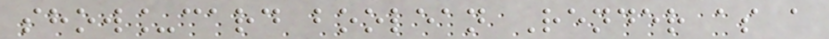show_card boolean Render as a
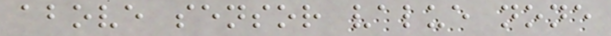above sensor value none
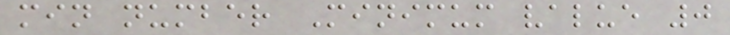min number Minimum value 0
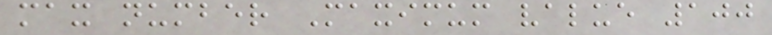max number Maximum value 100
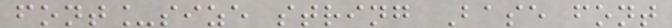font_size string Base font
